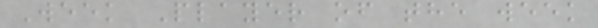Week Player of the week
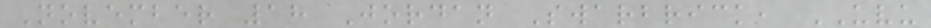November 18 Jordan Swarbrick, UVU
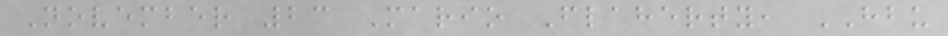November 23 Mario Flaherty, HBU
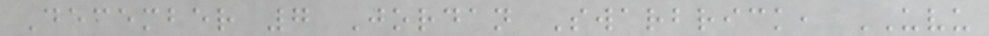December 7 Jordan Swarbrick, UVU
